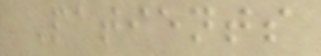Patients
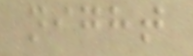night
